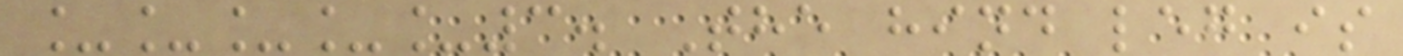_____3. The hind leg is
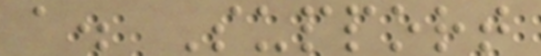a. Support
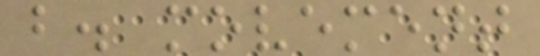b. movement
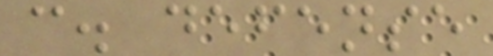c. defense
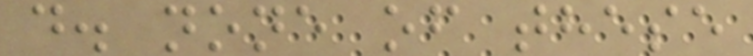d. none of these
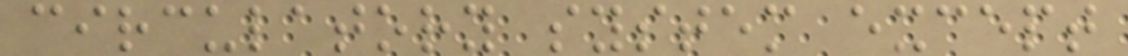circulatory system except
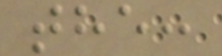the:
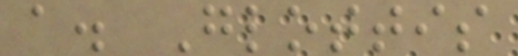a. Glottis
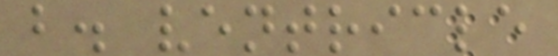b. ventricle
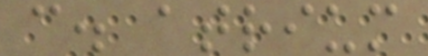c. atrium
